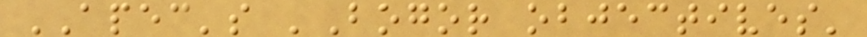APEC's 'Bogor objectives'
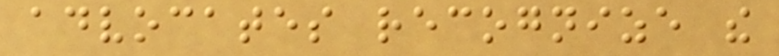advocates recognize the
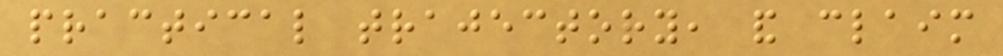practical trajectory, and claim
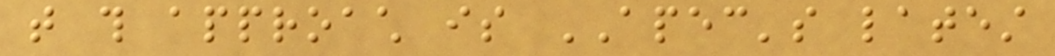that this approach is APEC's latest
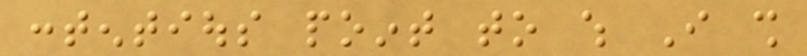contentious point to which I shall
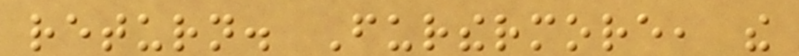return. Furthermore, the
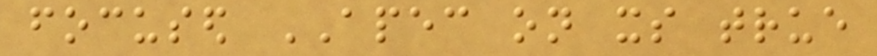focused APEC on its true
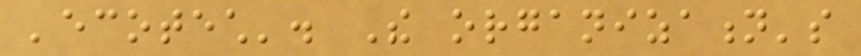'ecotech'. The organization's
